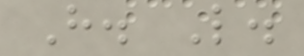H. L.
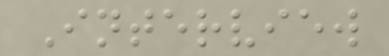Interview
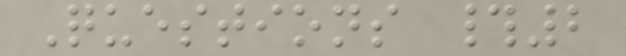Questions #2
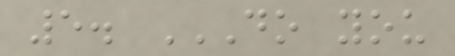5. DO YOU
